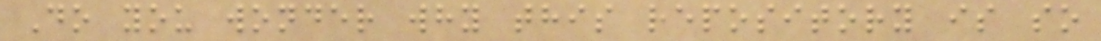Do you wonder why this repository is so
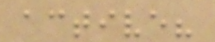active?
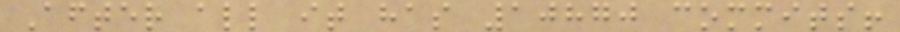After all it has 10870 commits!
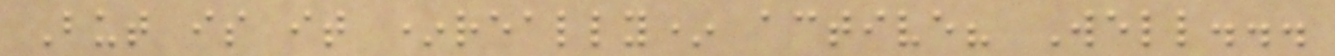But is it *really* active? Well...
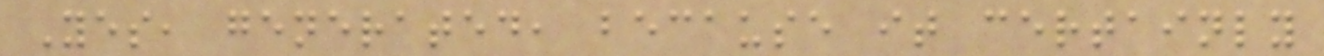Yes, generated, because it certainly
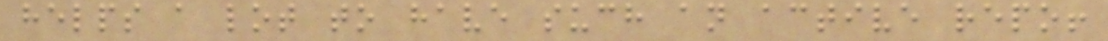helps a lot to have such an active repo!
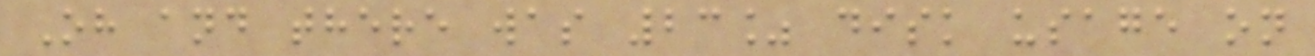Oh and there was 23% disk usage on
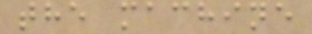the machine
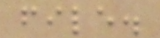file.
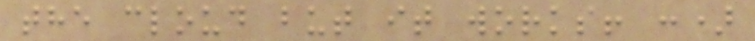the cloud but it works! :)
